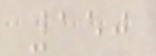150
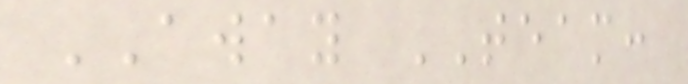AWAY TEAM:
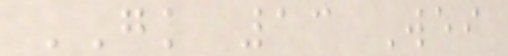GK 13 Wei
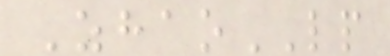ZhaoLP
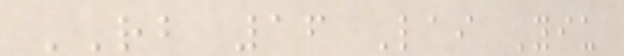RB 16 Lai Yiu
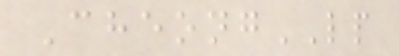CheongLP
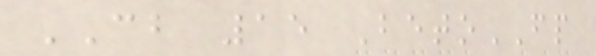CB 15 BetoFP
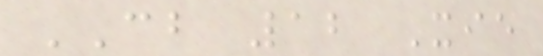CB 12 Xie
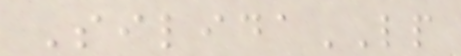SilidaLP
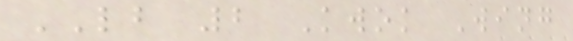LB 2 Kwok Wing
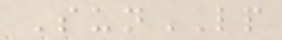SunLP
